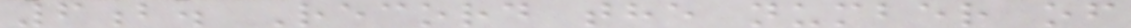6b. Record the number of
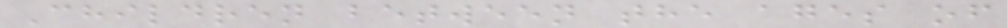Children between the ages of
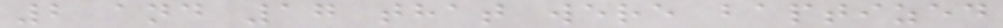2 and 17 that were baptized
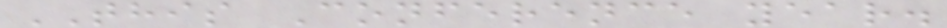THIS Conference year.
